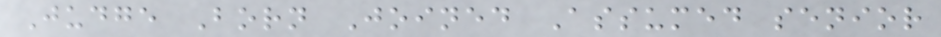Judge Born Joined Assumed senior
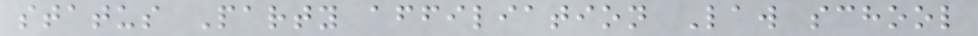status Party affiliation Law school
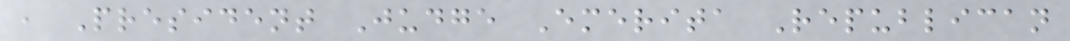, President Judge Emerita Republican
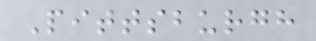Pittsburgh
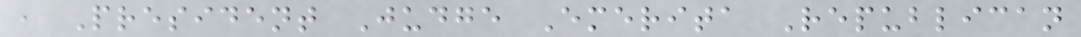, President Judge Emerita Republican
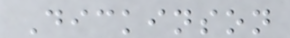Dickinson
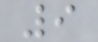9
